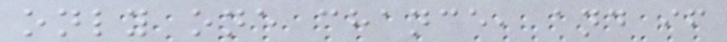only one chance, and if
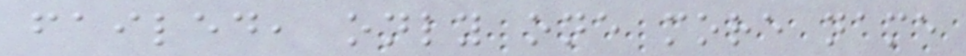failed, only one more name
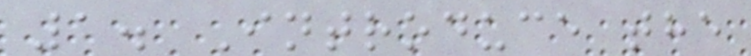1. Introduce the
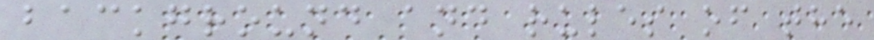background and rules of the
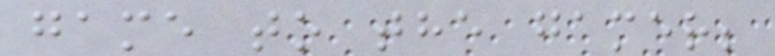game to the gamer;
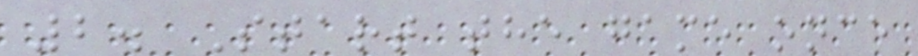2. Start the game once
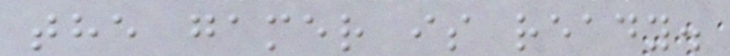the gamer is ready.
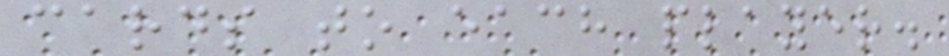cards to each player.
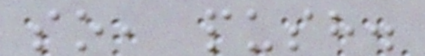so, push.
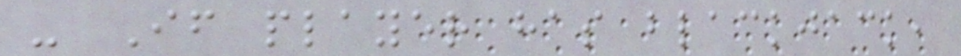- If player has blackjack,
